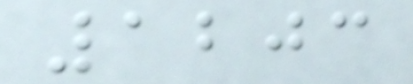1203
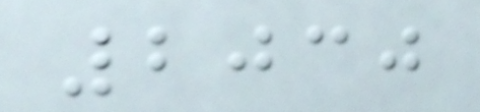2030
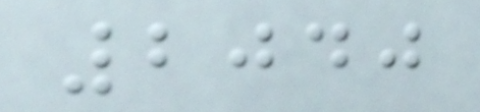2040
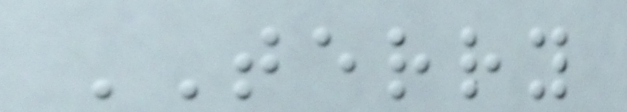TERRY
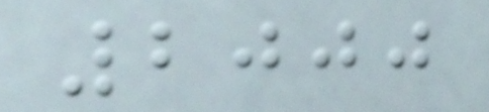2000
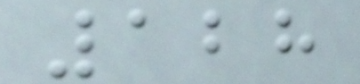128
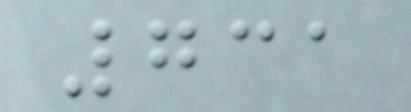731
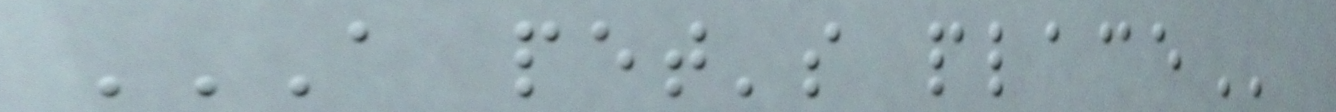A PET'S PLACE
